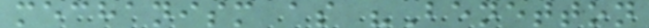mechanism as "Benetton
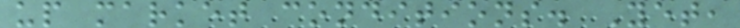up market conditions. Yet,
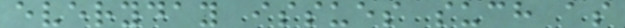everyday issues such as
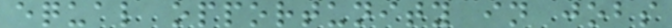equal opportunity in jobs
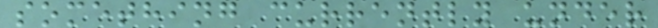something currently under
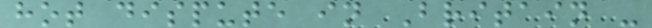hot dispute in Britain -
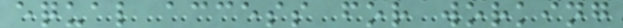equal access for working
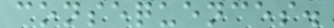consequences.
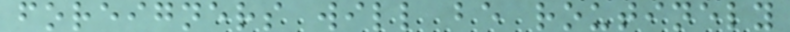foreigners will be routinely
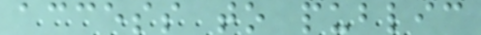access to public
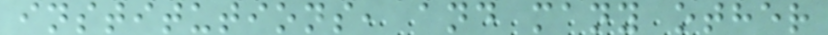institutions, and many other
